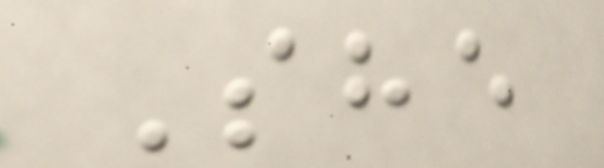She
